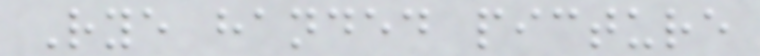Rye handed picture
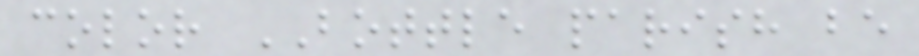color BOTTLE parish be
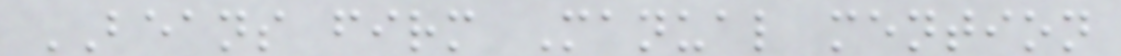BEANS firm Manual mention
